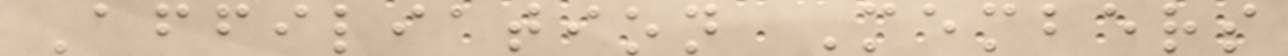Affiliation Members
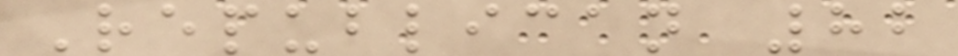Republican 82
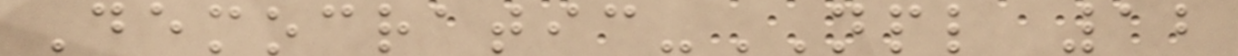Democratic-NPL 12
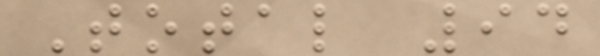Total 94
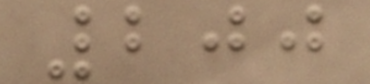200
